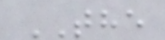THE
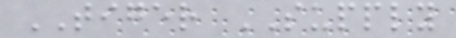TIGER SUPPLY
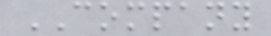COMPANY
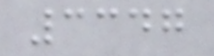3347
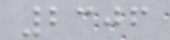2306
